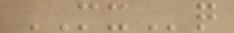MXq
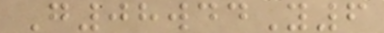G08wddY6
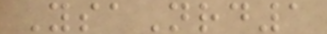YsaNrd1
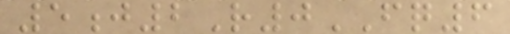5j2R0FQ6
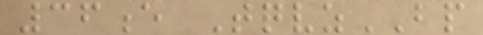36e TqvzBP
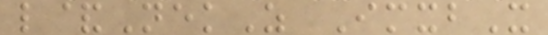l&NekZ ImxbX
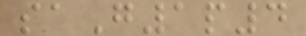saG1p4
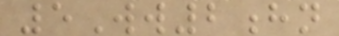5Ww2hn
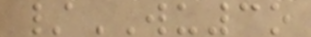/WU3o
